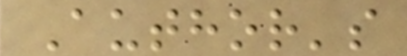Author's
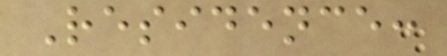Residence:
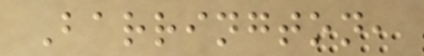Barrington,
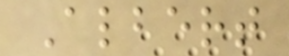Albert
